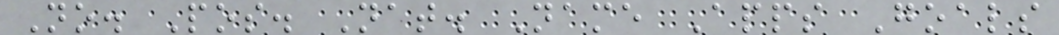No. Pos. Nat. Name Apps Goals
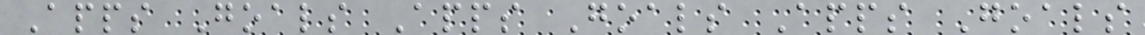Apps Goals Apps Goals Apps Goals
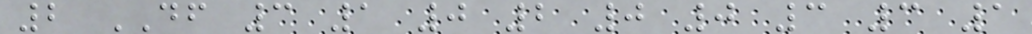2 DF 3 1 0 2 0 0 3 3 1
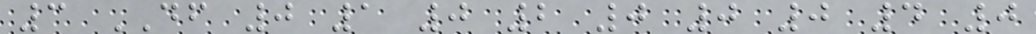3 DF 0 1 0 2 0 0 0 4 0
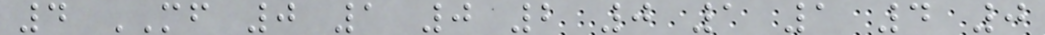4 MF 0 1 0 2 0 1 1 4 0
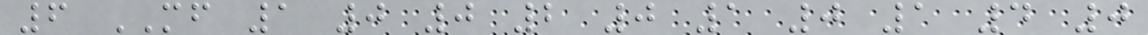6 MF 1 0 0 2 0 1 0 1 4 0
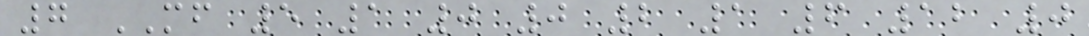7 MF 5 1 0 0 2 1 6 12 0
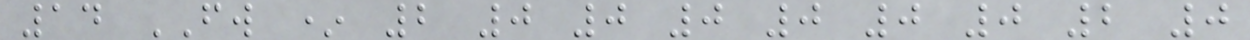14 FW * 2 0 0 0 0 0 0 2 0
